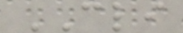CLI
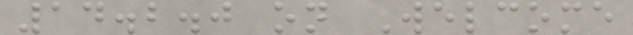14.2.0 on Welcome
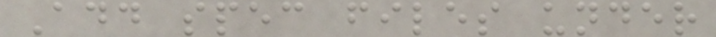Add spec files under
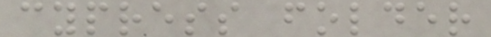cypress folder
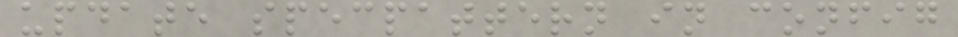update specpattern in config
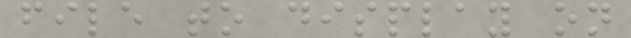file to display on
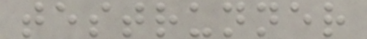testrunner
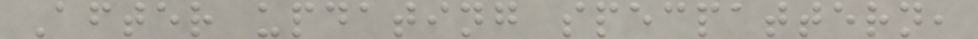After updating specpattern,
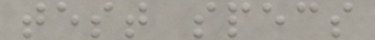test specs
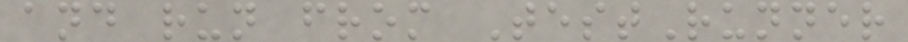and run from TestRunner
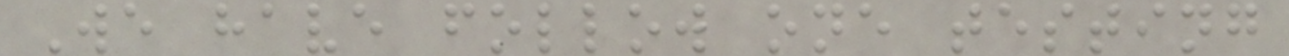We have follow one testing
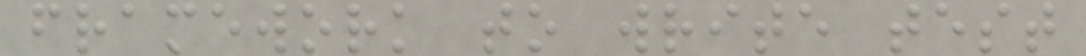framework to write test
